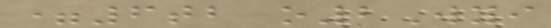=6tb o2Wyi
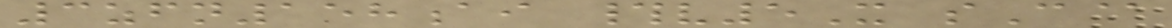3zfn158ai #v5X sC@
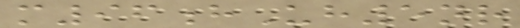m96hUh5nr
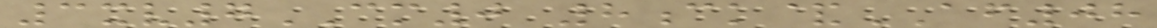3xv7CM0 8ck&AF08
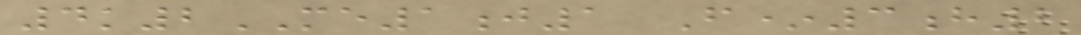4k2ME1j1 F*3h2
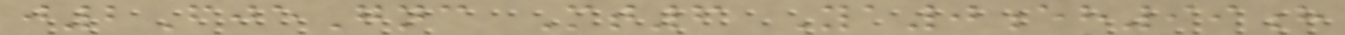j2FjeGnc Mt6 Ya0eh99h
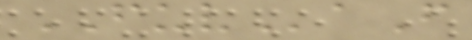FUVaF
